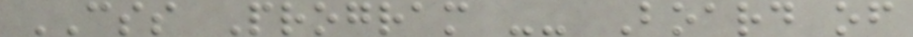CSS Program -- Board of
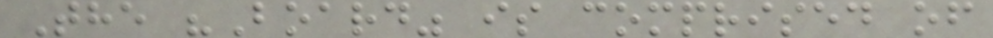The "Board" is comprised of
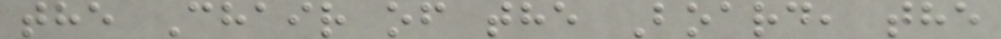the Chair of the Board, the
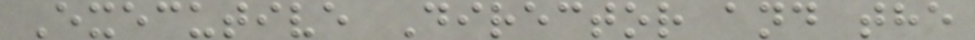Executive Director and the
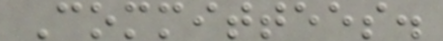Committees.
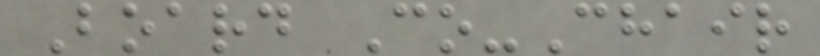Board Co-Chair
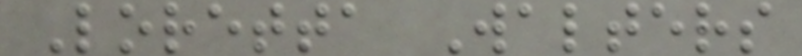Loretta Walters
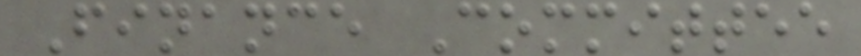Finance Committee
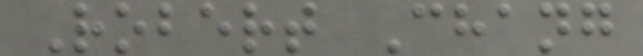Robert Chang
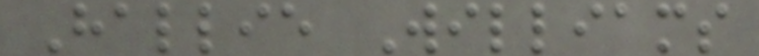Hallie Williams
